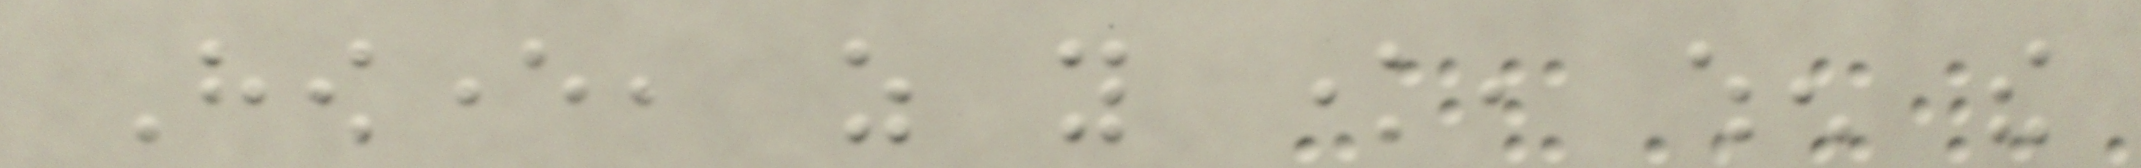However, as you know, when the
